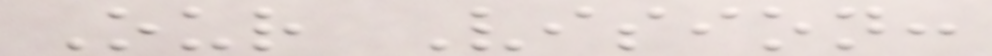Our Vision:
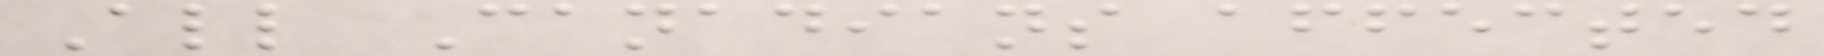All Canadians affected
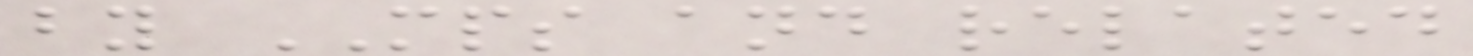by MPS and related
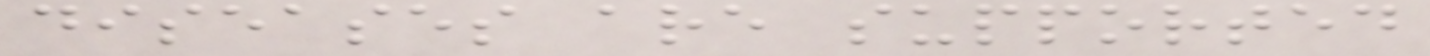diseases are supported
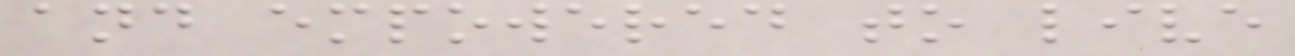and empowered to live
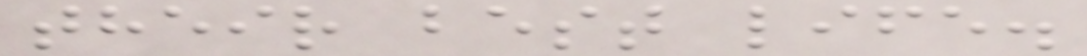their best life.
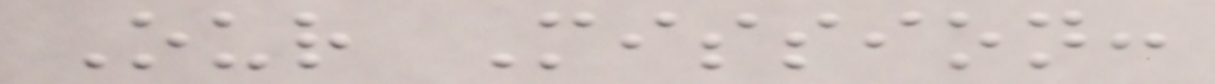Our Mission:
